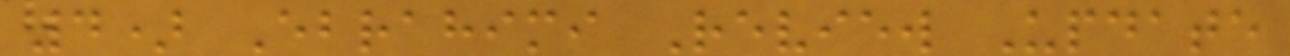4) Ebrahimi Review Update
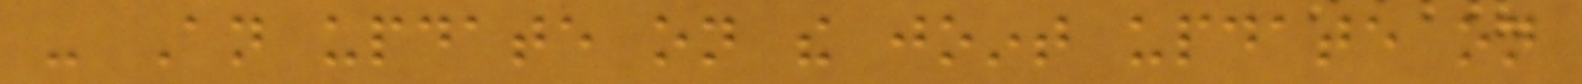- An update on the joint update on
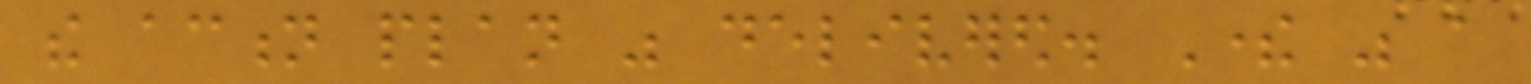the action plan was delivered. There was a
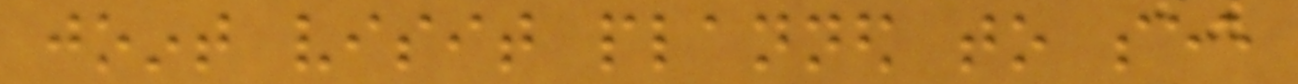joint visit planned to see
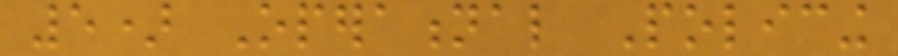5) Operational Policing
